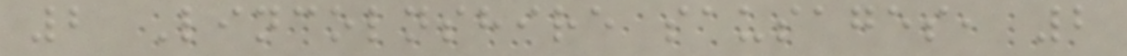2 Lincolnshire sausages, 2
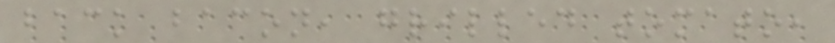back bacon, grilled tomato,
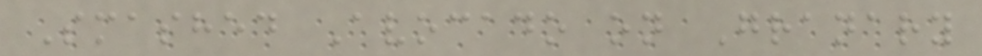Smashed Avocado on Granary
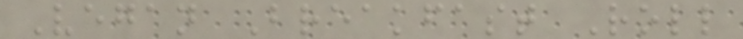Vegan Breakfast Roll
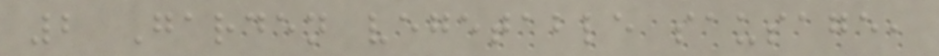2 Garden vegetable sausage,
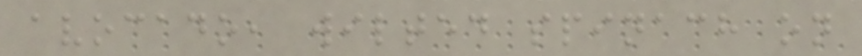avocado, wilted spinach on
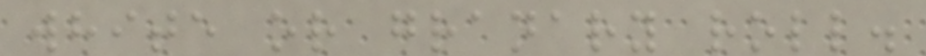white or granary roll.
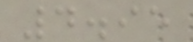4.95
